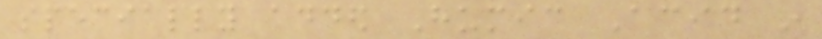specially added Humic Acid in
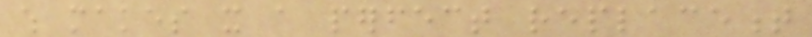which makes it a perfect replacement
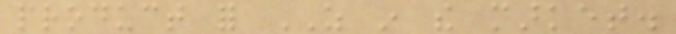product for AS in the market.
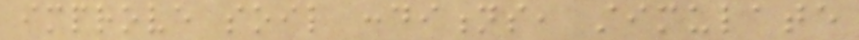improve soil conditions, stimulate
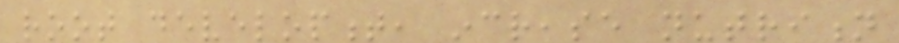root development, increase nutrition
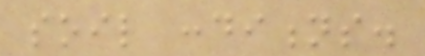soil conditions.
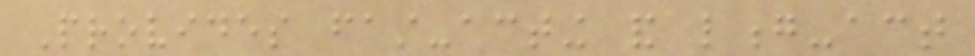Provides fast-acting and long-act
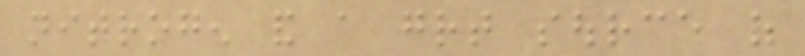nitrogen and a great source of
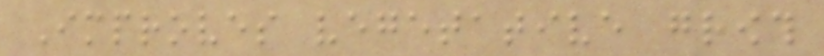Improves vegetative growth
